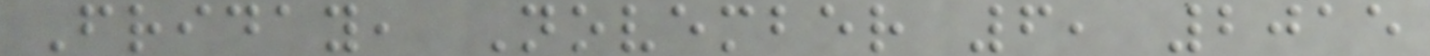Friday, November 6, 2015
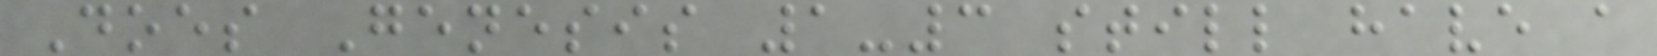Does Genesis 1-3 still have a
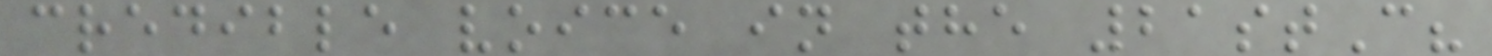credible voice in the 21stC?
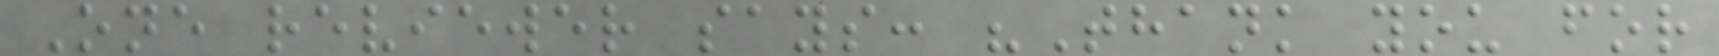One reviewer says: "Thank you for
